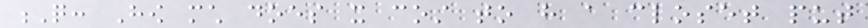Q: How much does it cost to have a closet put
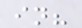in?
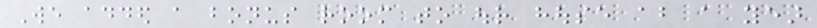We added a bonus room to our house about a year
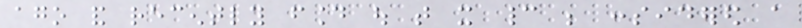ago and recently found out that it cannot be considered a
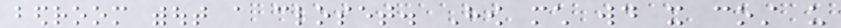bedroom without a closet. How much would it cost us
